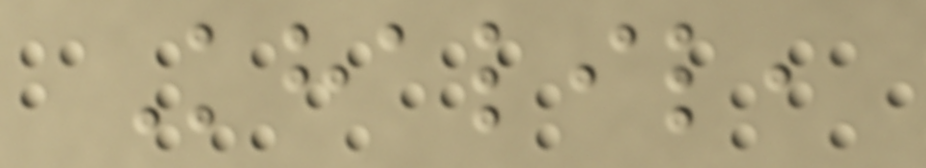Khalil,
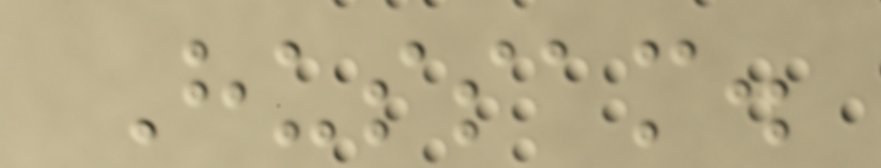Hussam.
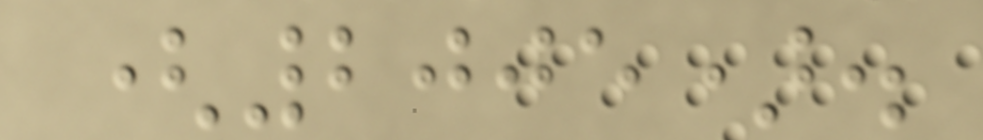(2005).
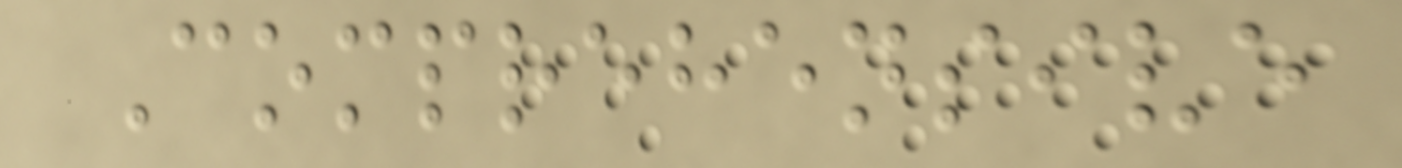Comprehensive
